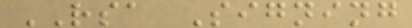RSA Signing
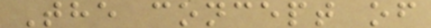The concept of
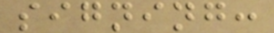signing:
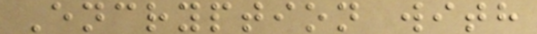Encryption with
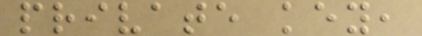private key,
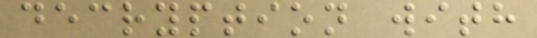decryption with
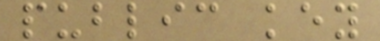public key
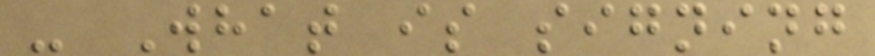- What is signing
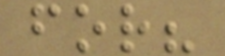for?
